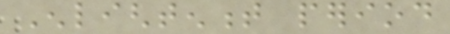Enlightenment period
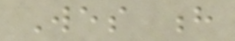Wes h
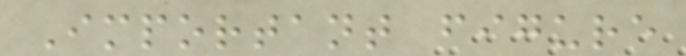Important figure
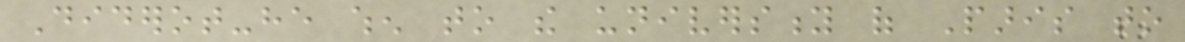Diderot-he when to the university of Paris to
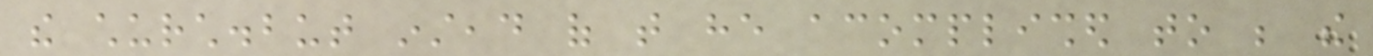the church.but instead of that he acomplished to be the
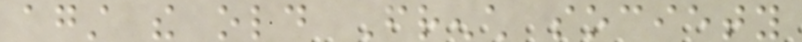against the old French society
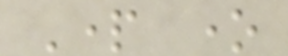Part one
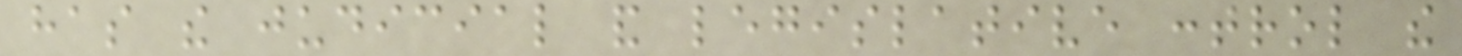has the judicial and legislative control the
